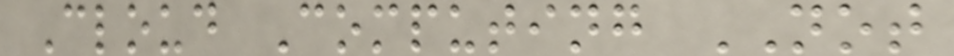Cloud Computing NOT
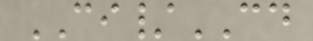CI/CD
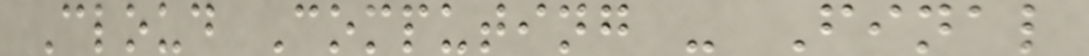Cloud Computing - Final
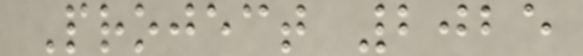Project 2025
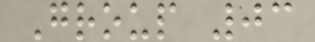Group 03
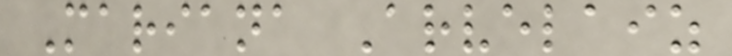Mariana Arvelaiz
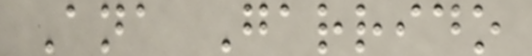Ana Garrido
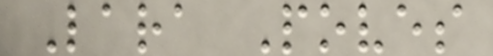Lara Poves
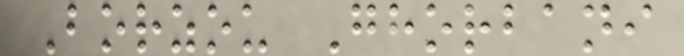Borzou Ghorbani
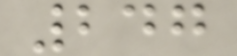247
